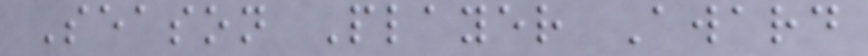Season Player Award
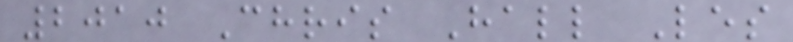2010 Chris Hall Les
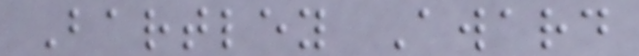Bartley Award
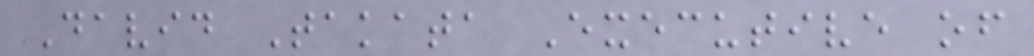David Takata Executive of
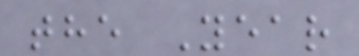the Year
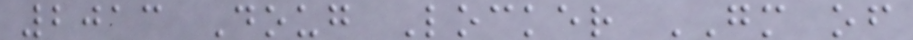2013 Doug Locker GM of
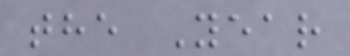the Year
